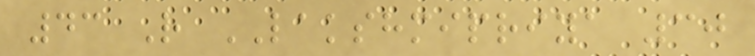43 R LAKSHMIPRIYA 30
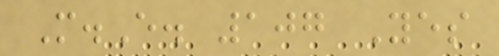M.E. 107 Yes
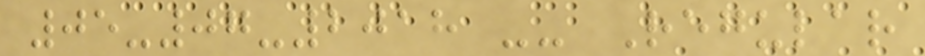05-07-2018 -- Regular
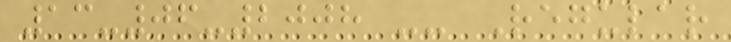13-06-2008 -- Regular
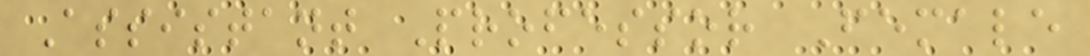Assistant Professor Female
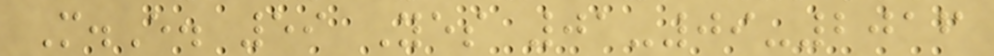M.E. 59 Yes 01-09-2016
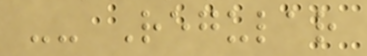-- Regular
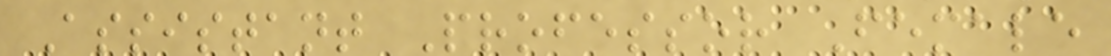Assistant Professor Female
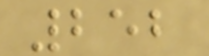252
